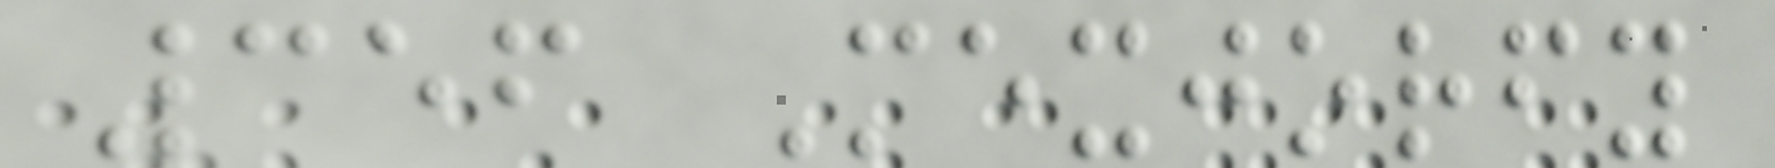356 Mexjorfy
